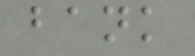bank
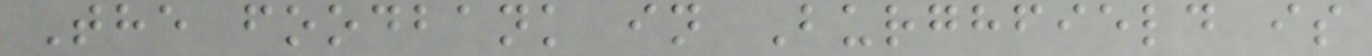The foodbank in Burghfield is
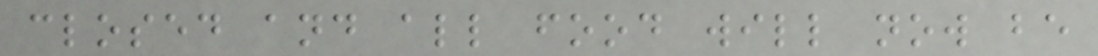closed and all food will now be
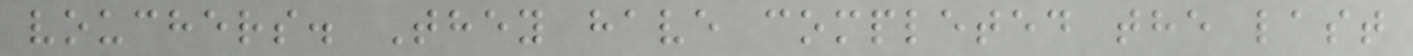vouchers. They have completed the last
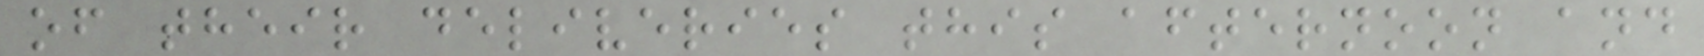of their deliveries this afternoon and
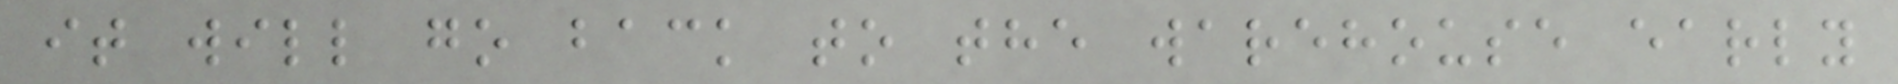it will go back to the warehouse early
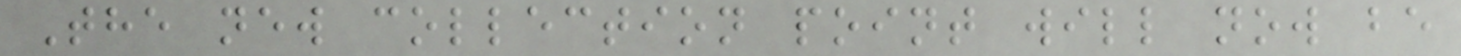The new collection point will now be
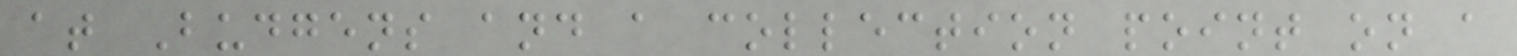at Budgens and a collection point on a
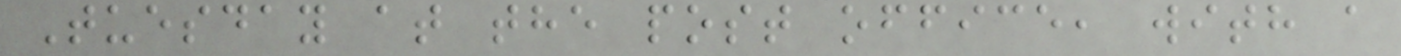Tuesday at the post office, with a
